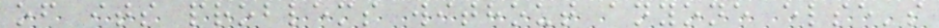of its problems without anyone else's
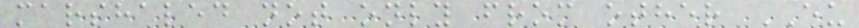marshaled not only from other EU
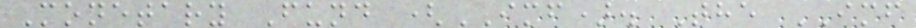Monetary Fund (IMF). The IMF
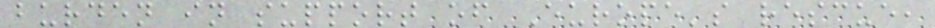burden in support of Europe's rescue,
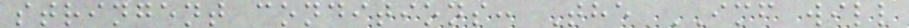stringent conditions: The IMF will
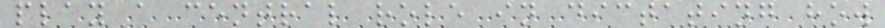play a central role in dictating how
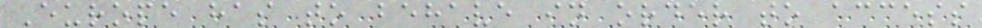Europe has to behave in order to access
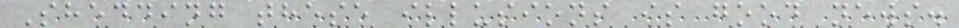Shedding these illusions is good news.
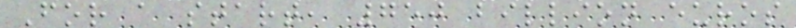For a start, 750 billion euros
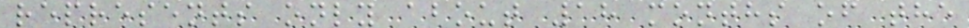represents only about 18 months of the
